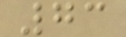73
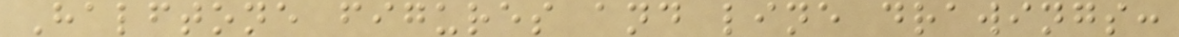Halftone figures and line drawings:
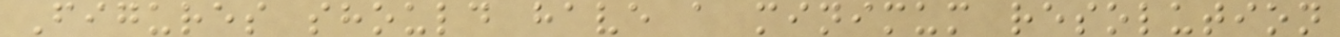Figures should have a minimum resolution
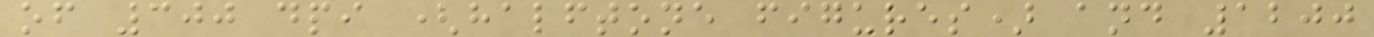of 300 dpi (halftone figures) and 1200
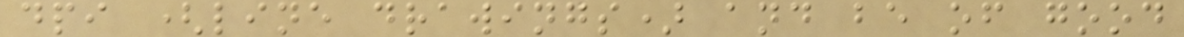dpi (line drawings) and be of good
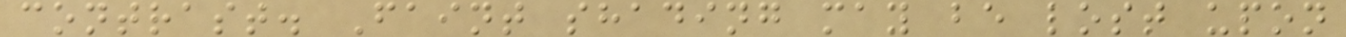contrast. Faint shading may be lost upon
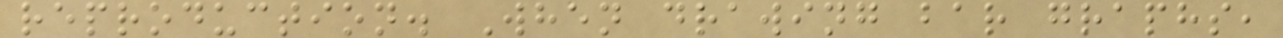reproduction. When drawing bar graphs,
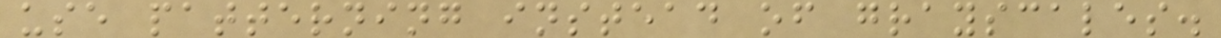use patterning instead of grayscales.
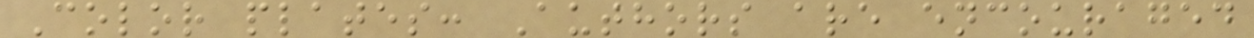Color plates: Authors are encouraged
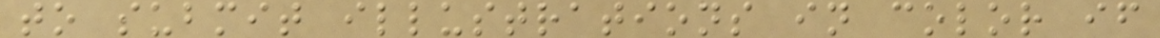to submit illustrations in color if
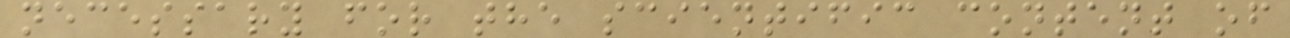necessary for the scientific content of
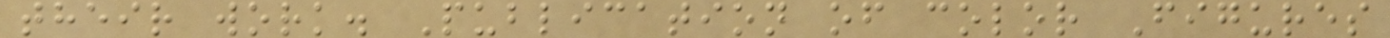their work. Publication of color Figures
